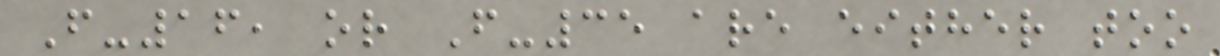F-16, or F-35 are either too
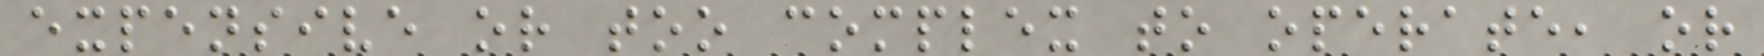expensive or too complex to operate, or
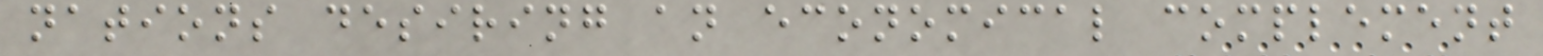nations desiring an economical complement
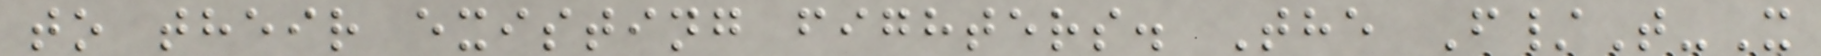to their existing fighters. The F/T-X
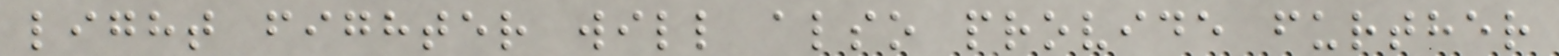light fighter will also provide further
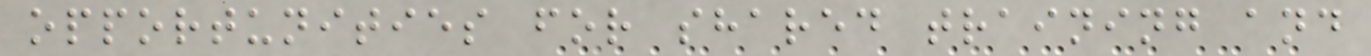opportunities for shared training and
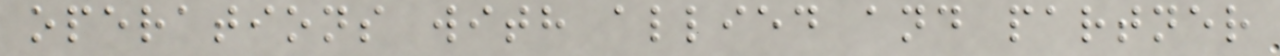operations with allied and partner
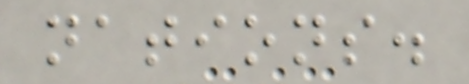nations.
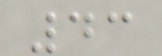43
